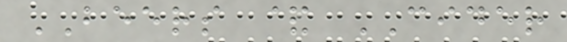BEERS & CIDER
